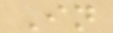In
